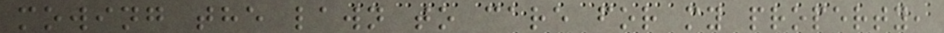mowing the lawn to care for my property,
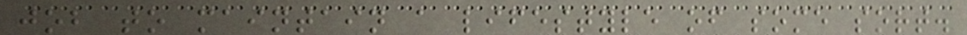job to maintain a lifestyle of some sort.
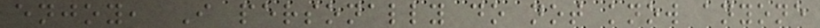enjoy, I personally do not know anyone
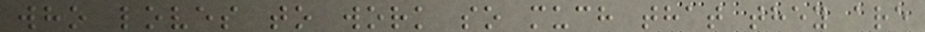who loves to work so much that they are
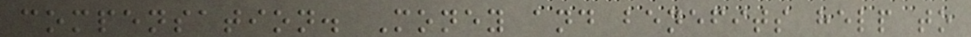compensation. Money and benefits help to
